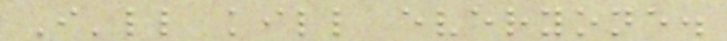I'll kill everyone.
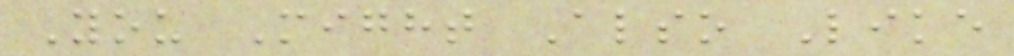You Might Also Like
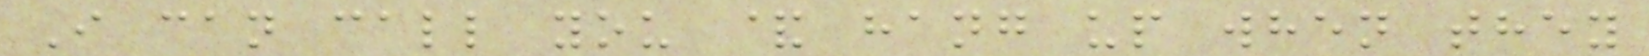I can call you & hang up when they
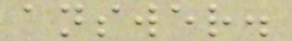answer.
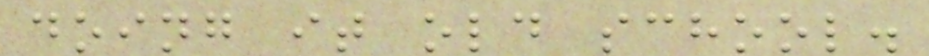doing it old school.
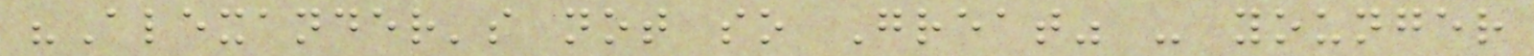"Alexander's not so Great" - younger
